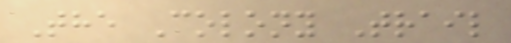The Colony Trail
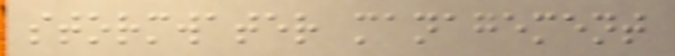stormwater management
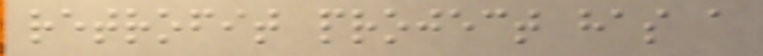retrofit project has a
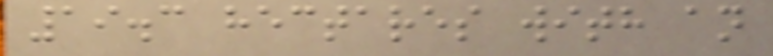19.3 hectares with an
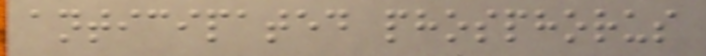anticipated phosphorus
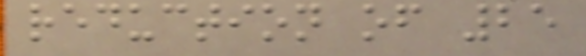reduction of 25
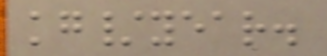kg/year.
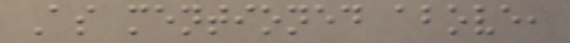As mentioned above,
